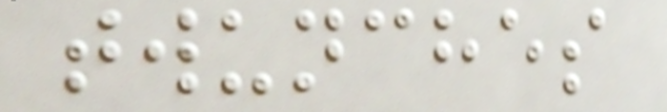twunches
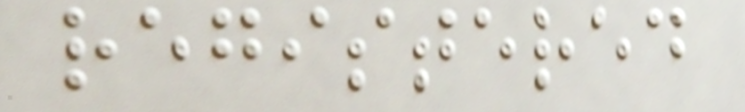registered
